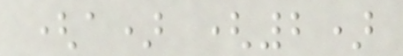(a) (2)
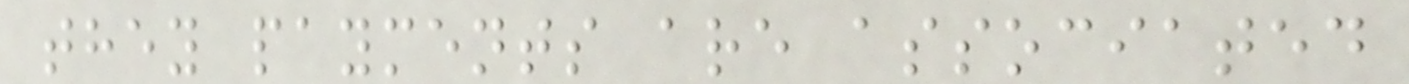they payments are associated
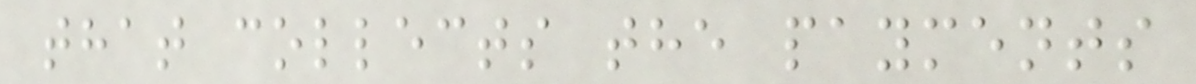that collects the payments
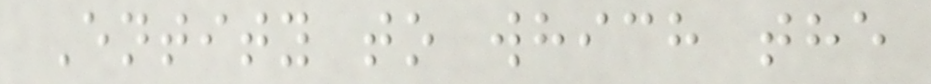Entity to which the
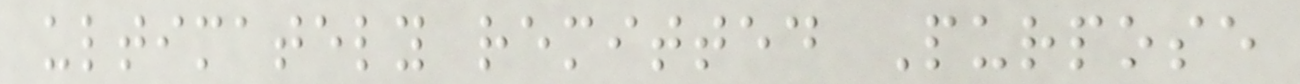ultimately remitted Purpose
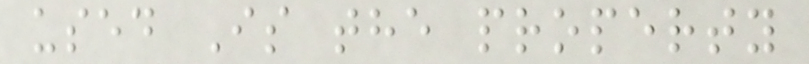used Is the property
